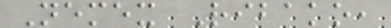Nemex Ribako,
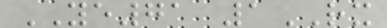YE71 1RX
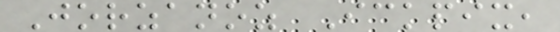Jorzanoz Ickpix,
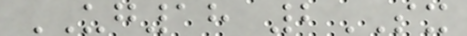UG18 2SX
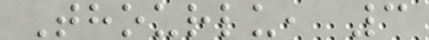Thourlu, 3
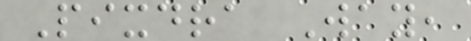Pixdra Way,
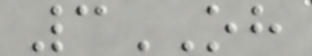3OH
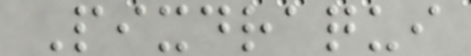Pixdraqui
